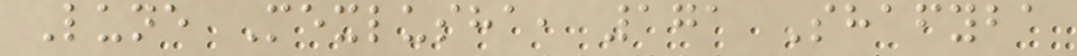Lune Mexlusha, 171 Shafyba
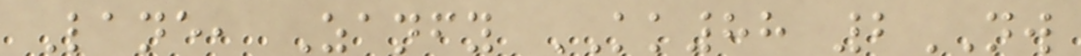Lane, Zanfy KK88 2NW
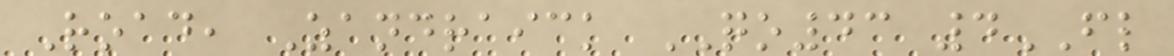Road, Zandraick QO43 4FL
